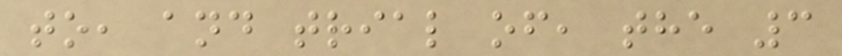to, and trial of, the 3
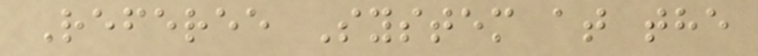Referee System at the
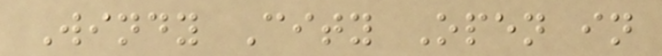Windy City Open in
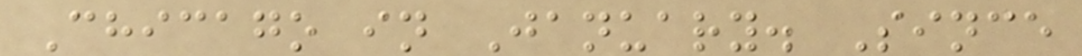Chicago in January. Since
